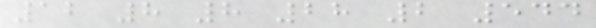12 8 8 28 2 544
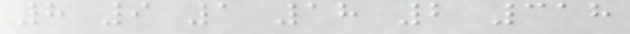8 9 1 18 2 318
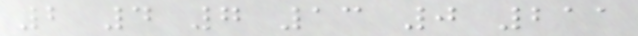2 4 7 13 0 211
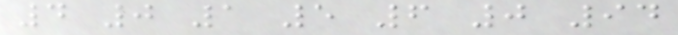4 0 1 5 6 0 94
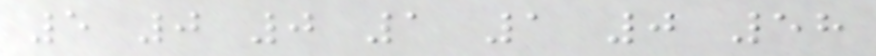5 0 0 1 1 0 58
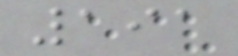191
